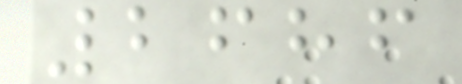2686
